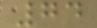74
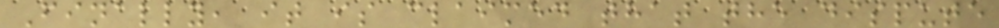Finally, it is claimed that the dispute
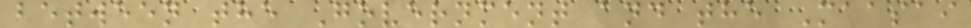between the Government and the Maasai
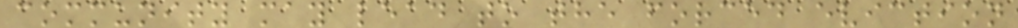community may lead to the forced eviction
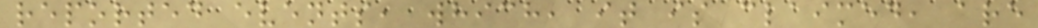reported events, which, it is claimed, are
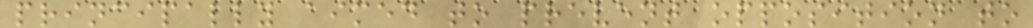principally aimed to prevent opposition to
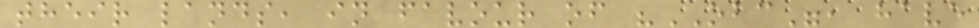their lands, in favour of "OBC", have
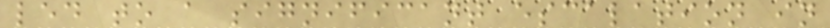led to a significant escalation in
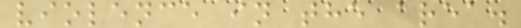violence in the area.
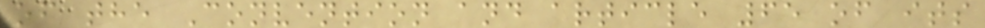of the Convention and article 65 of its
